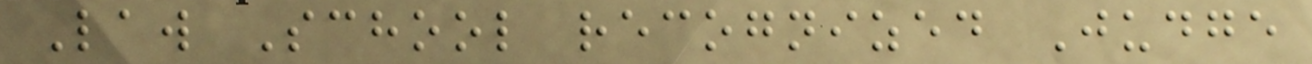Law School recognized Judge
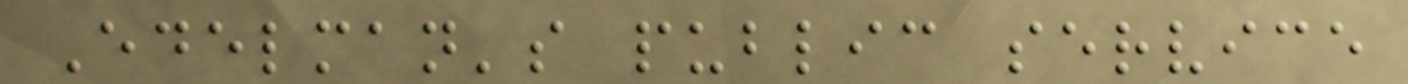Edelman's public service
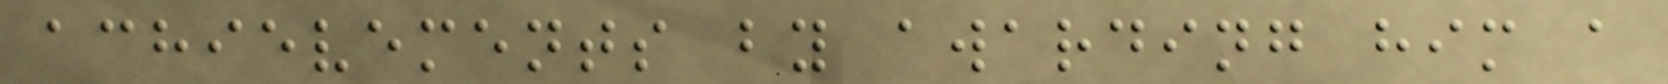achievements by awarding him a
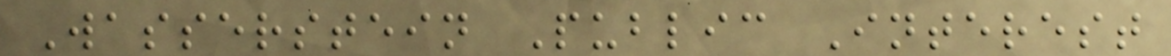Wasserstein Public Interest
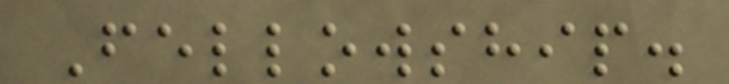Fellowship.
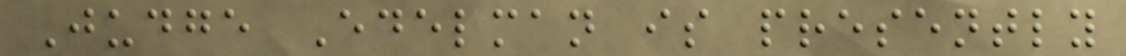Judge Edelman is presently
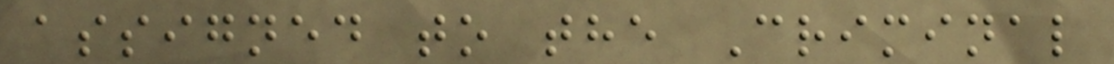assigned to the Criminal
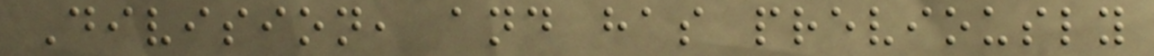Division, and has previously
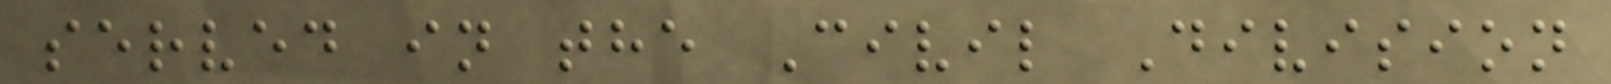served in the Civil Division
